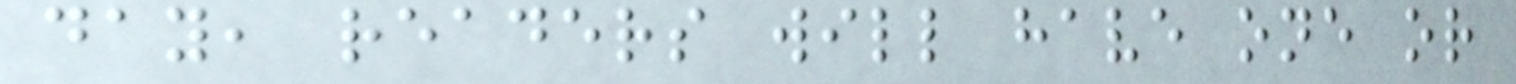day, readers will have one or
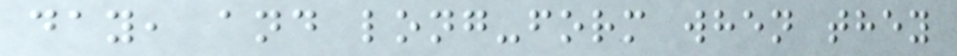day, and long-form when they
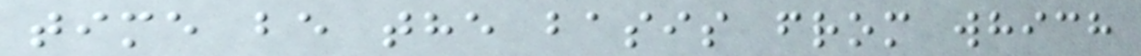time be the basis from which
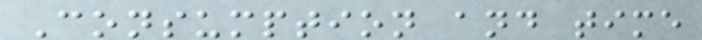Consumption and time
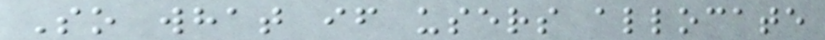So what if users allocate
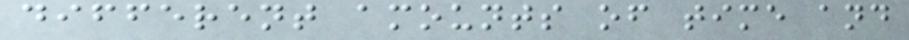different amounts of time and
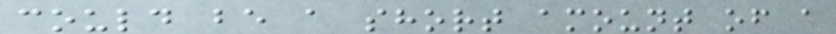could be a short amount of a
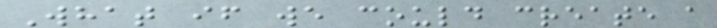What if we could create a
